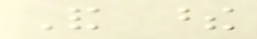And these
